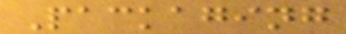Packaging
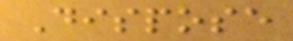Dispose
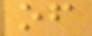of
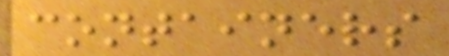containers
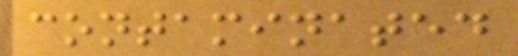contaminated
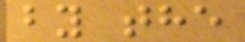by the
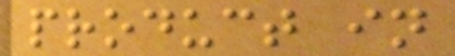product in
